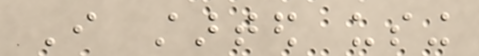I started using
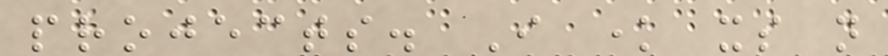projects. I know its not
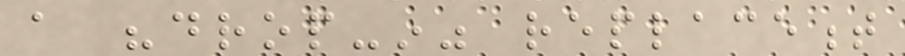a "drop-in" replacement
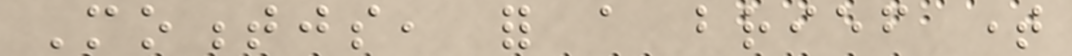Momentjs, for a brief time
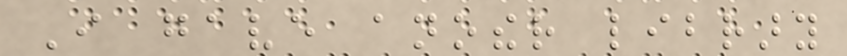I gave another library
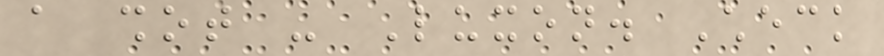a shot - Luxon. Check
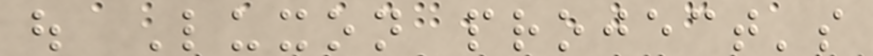out Luxon project's
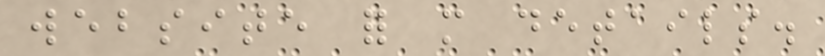website for more details.
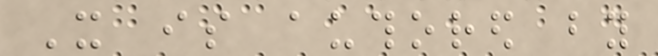It is authored by
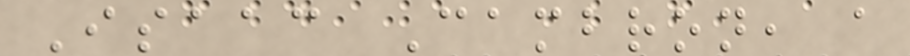Isaac Cambron, a
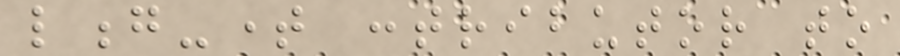long-time contributor to
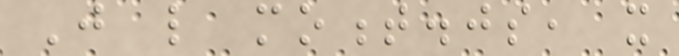Just like moment.js, it
